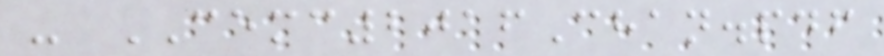- CEMC2016Chan.pdf
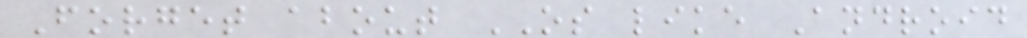Forget about OS like Android
